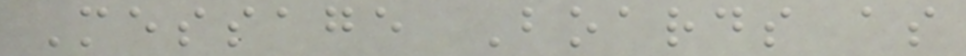Message Boards as
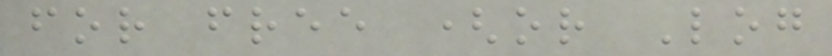for free (or Log
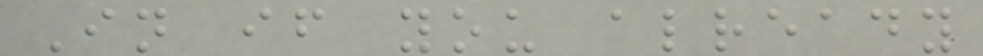In if you already
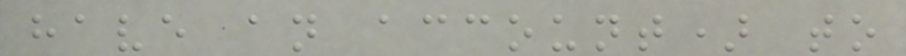have an account) to
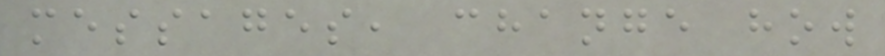messages, change how
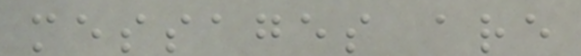messages are
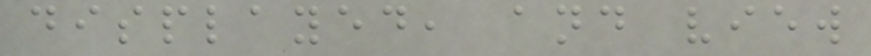displayed, and view
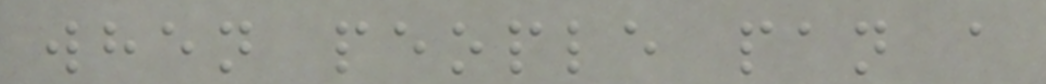when people pan a
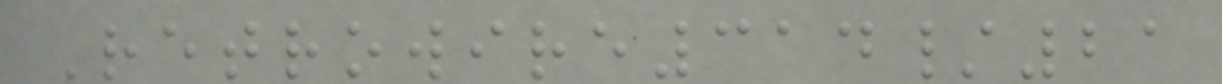Retrowire314/21
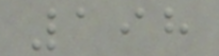198
